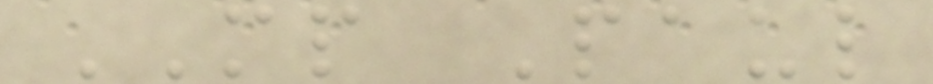MP Paul
